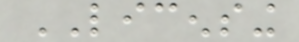LICENSING
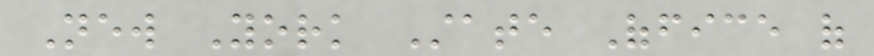New York State Office of
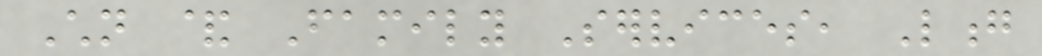Children & Family Services, Long
